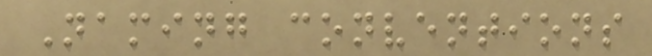Naming conventions
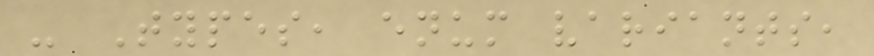- Types, enum variants,
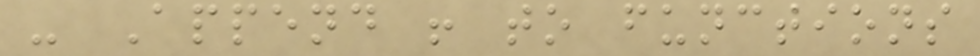- Append ! to functions
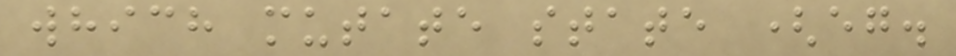which mutate state (eg.
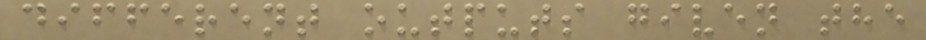different outputs given the
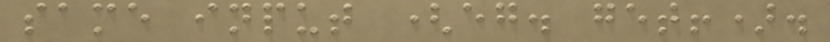same input (eg. get!).
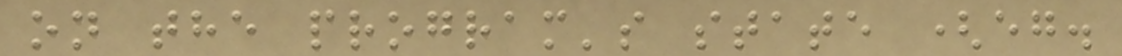on the program's state (eg.
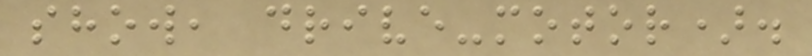show, drive-motor).
